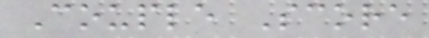Couple Score
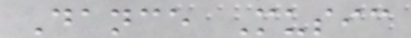Dance Music
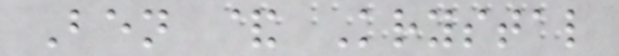Ben & Krystal
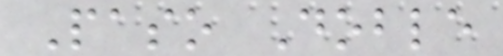Paso Doble
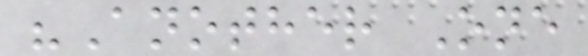"Another One
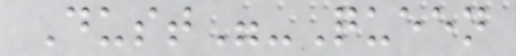Dust"-Queen
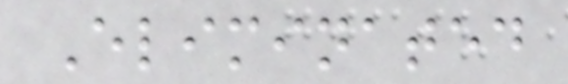Eliminated
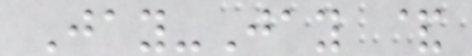Jay-Jay &
